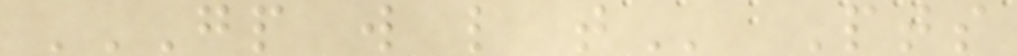GP W L T Pts
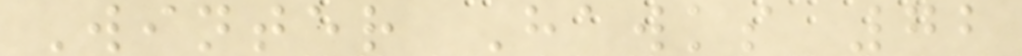Winter Hawks 72
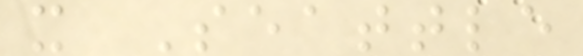x Seattle
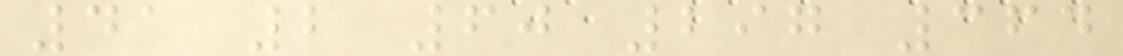41 2 60 297 364
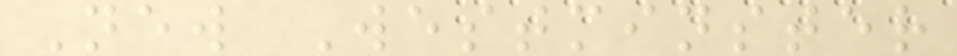New Westminster
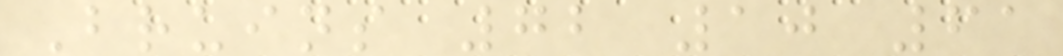Bruins 72 10 61
